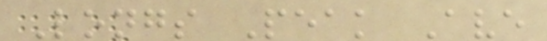Longs Peak Ave
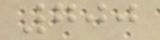700
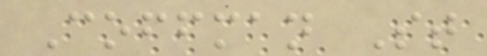Coffman St
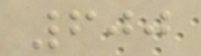600
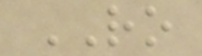RO
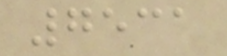7531
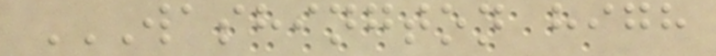WASHINGTON HIGH
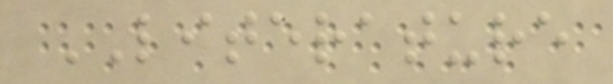LITERATURE
